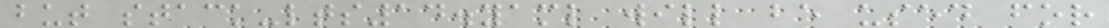but stack-lts14.yaml will be used for
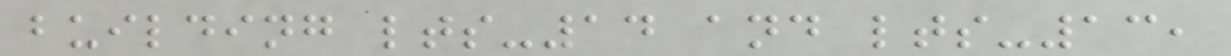building lts-14 and lts-13,
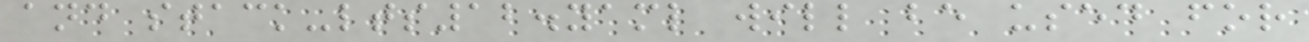and stack-lts12.yaml will be used for
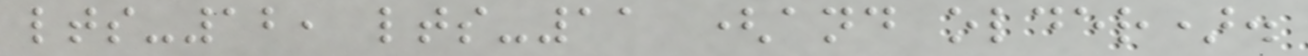lts-12, lts-11 (and older).
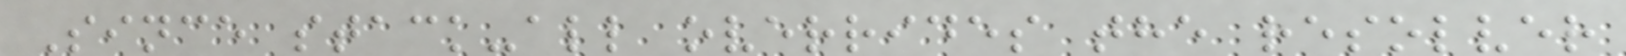Since stack-all overrides the resolver
